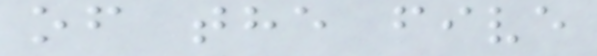of the five
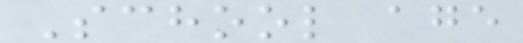School age
